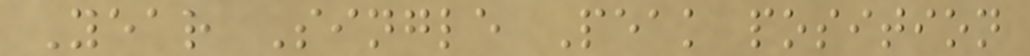Year Single Peak position
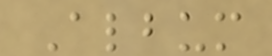Album
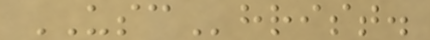USChrist.
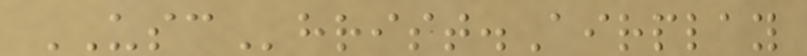USChrist.Airplay
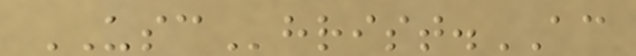USChrist.AC
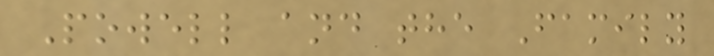Powell and the Family
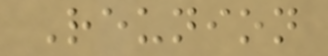Reunion
